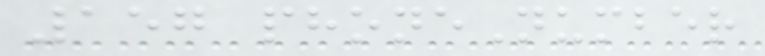157 phoneNumber
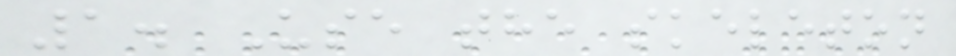1. Use the skeleton
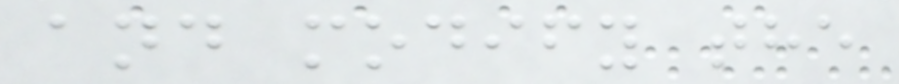and modify the
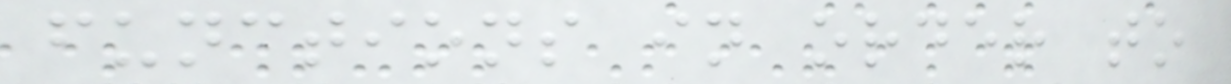functions in order to
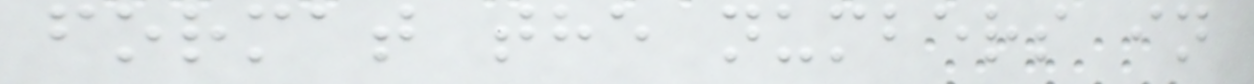format the numbers in
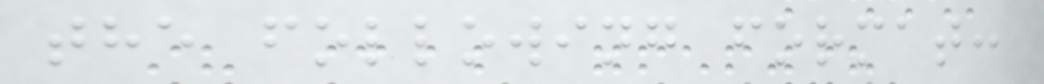the following format:
